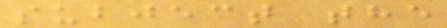subject the
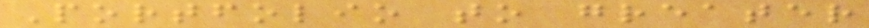Portfolio to greater
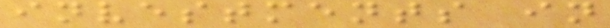investments in
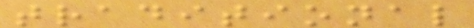traditional
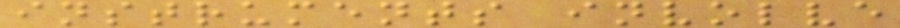instruments involve
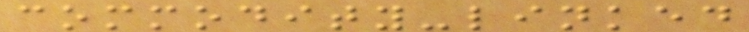commodity-linked
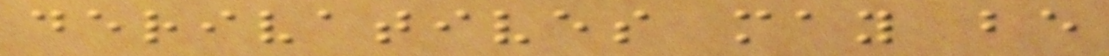derivatives may be
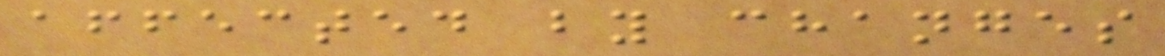affected by changes
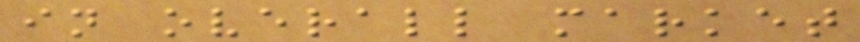in overall market
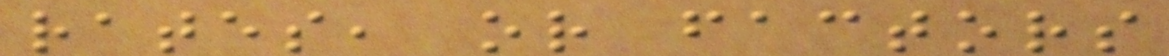rates, or factors
